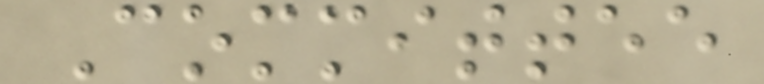Committee
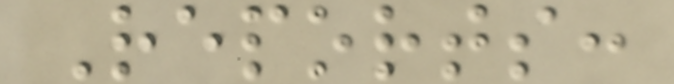Reports:
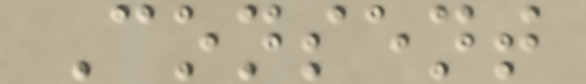Consent
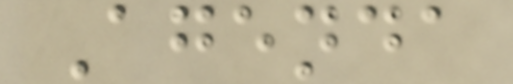Agenda
